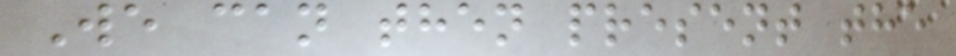We can then present the
